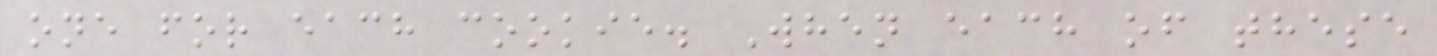one for each cookie. When each of these
